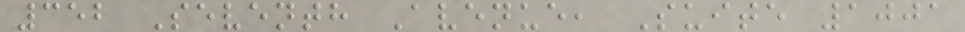352 Seventh Avenue, Suite 1001
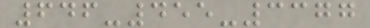646-455-3377
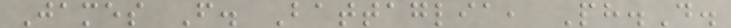James F. Battaglia, Ph.D.
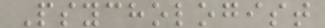Psychologist
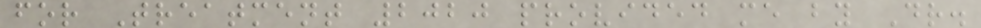for Treatment 2020 provided me by Dr.
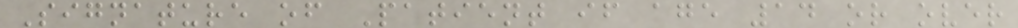Signature of Patient if age 14 or over
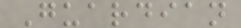Guardian
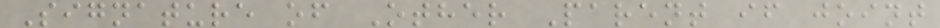Signature of Other Parent if joint
